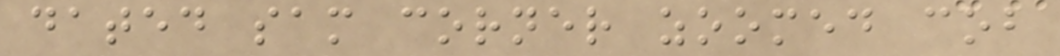dated sam corner zoomed cob
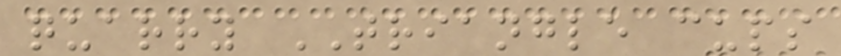quarry TRIANGLE cups
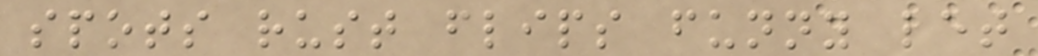spots rust flips funny let
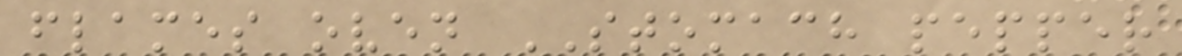flames oven STOMACH pepper
